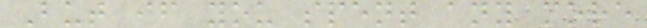But if you spent any more
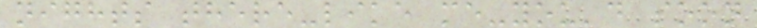nights there-like me-you'd soon
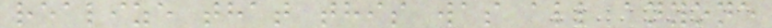realize that this was all anyone
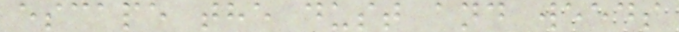escape the dust and weeds
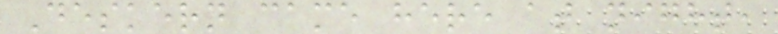Deskern came here at night,
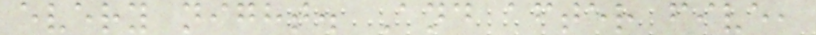every night. And after five,
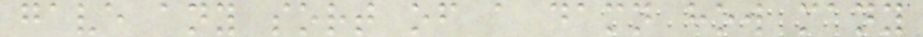gave any sort of a damn how many
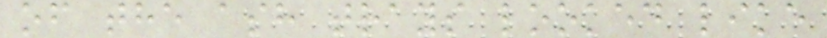of the ash trays looked like
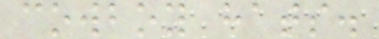cowboy hats.
